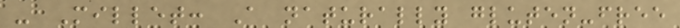- Millet: A naturally gluten-free
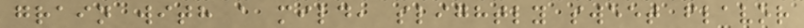grain with a mild, slightly sweet flavor
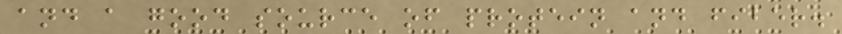and a good source of protein and fiber.
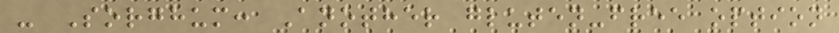- Sorghum: Another gluten-free option
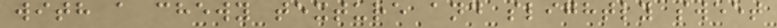with a chewy texture and slightly sweet
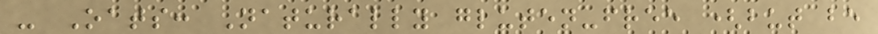- Oats: Naturally gluten-free (but be
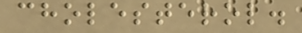cholesterol.
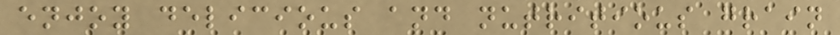enjoy delicious and nutritious grain
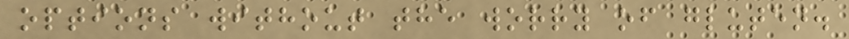options without the worry of gluten.
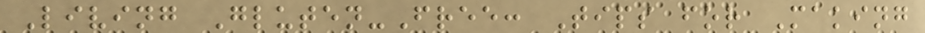Living Gluten-Free: Tips for Making
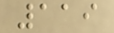119
